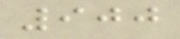900
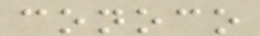conoco
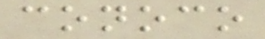conoco
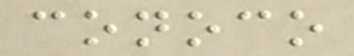conoco
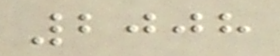2008
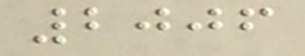2006
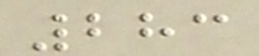283
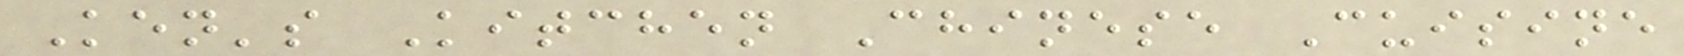Ken's Kitchen Chinese Cuisine
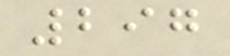297
